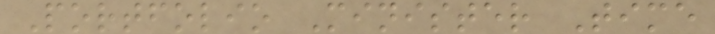Portfolio Minister Time
